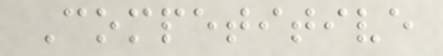Competitive
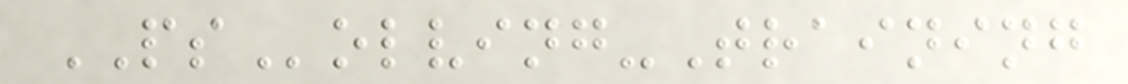PSolving-Training
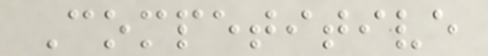Competitive
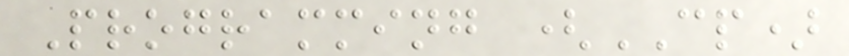Programming (CP)
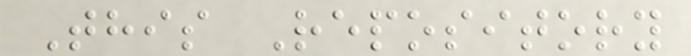This Repository
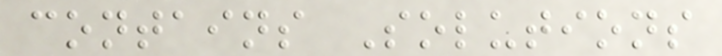contains Solutions
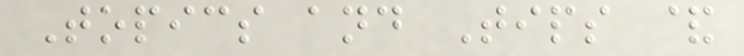Topics and Tips &
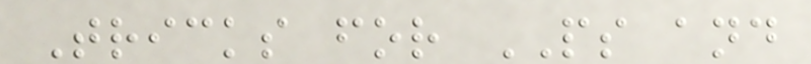Tricks for PS and
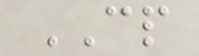CP
